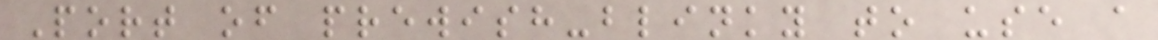Port of prewish-blinky to use a
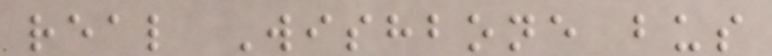real Wishbone bus
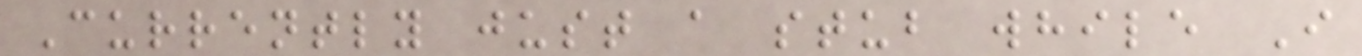Currently just a stub while I
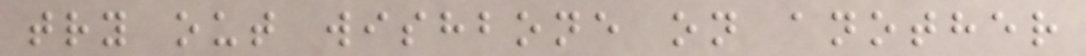try out wishbone on another
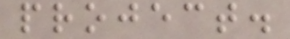project.
